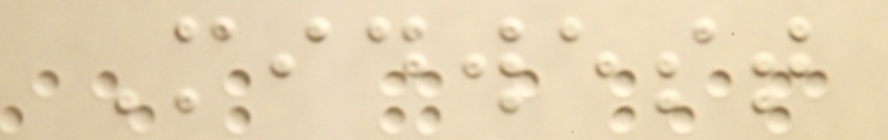Midwest
